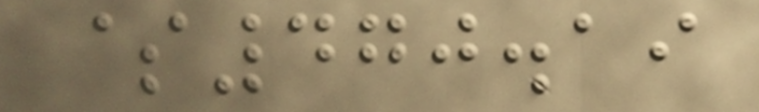$470.19
